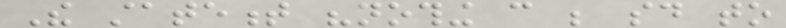The statement "nothing can be said to
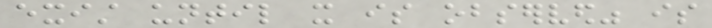exist until it is observed" is
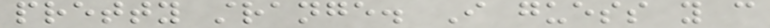pretty strange. I guess you can
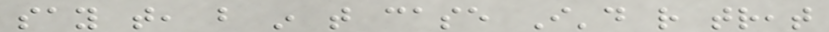say that, but in that case I'd rather treat
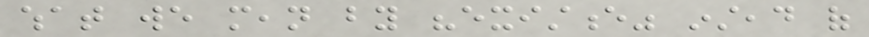what we mean by "existence" instead of
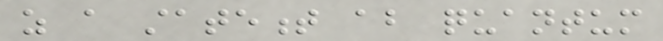as a statement about quantum
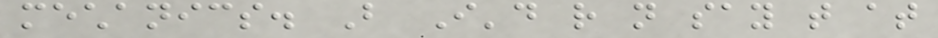mechanics. But I'd rather not say that at
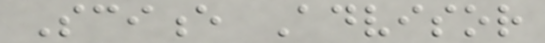Science Advisor
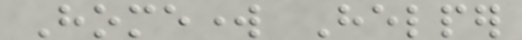Homework Helper
